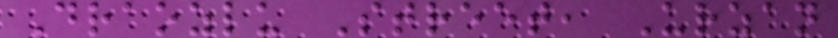Draozlu Street, Urzan
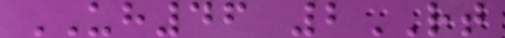UH46 2RT
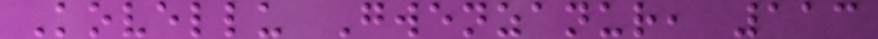Kovellu Gwenzanur, 113
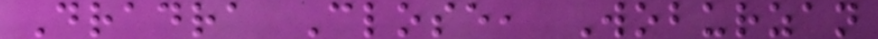Dradra Close, Woburzan
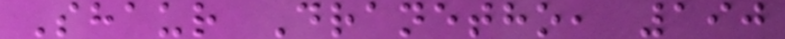Shaur Dranetho, 190
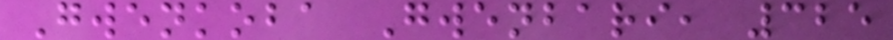Gwenkoba Gwenbari, 325
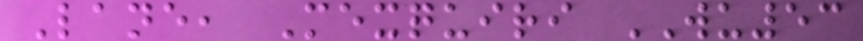Lane, Mexquiri WU53
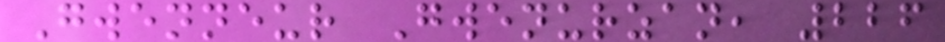Gwenneur Gwenurzan, 226
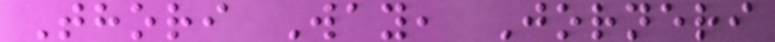Thori Way, Jorneri
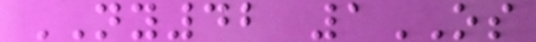NY42 1OS
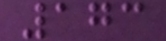173
